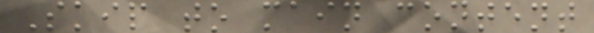Skip to main content
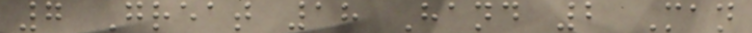7 Great 18 Hand 2 Man
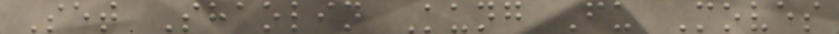Set Shaolin Kung Fu Moves
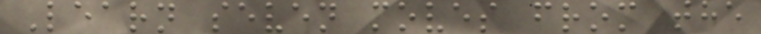Learn seven moves from the
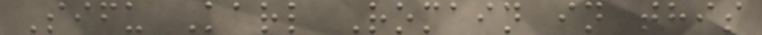Sifu Karl Romain in this
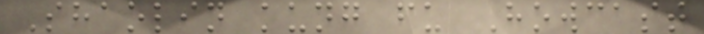Shaolin kung fu Howcast
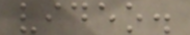video.
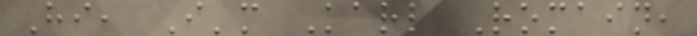Hi, I'm Karl Romain,
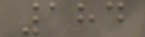184
